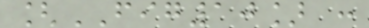[FIG10] :
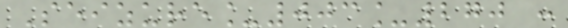Seizure_003_270 :
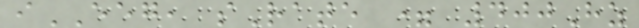iEEG, sRate = 400Hz
